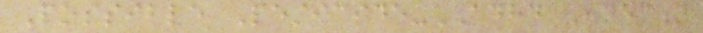Possible Pesticide-ADHD Connection
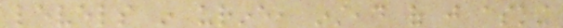levels in urine, instead of just asking
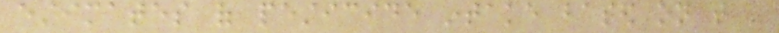estimates of pesticide intake based on that -
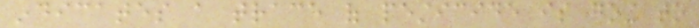indicates a trace of pesticide is going to
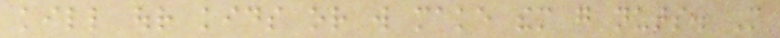kill our kids or will make them go nuts. More
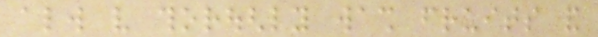always very thoroughly wash fruits and
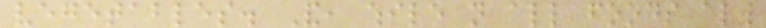vegetables. And, while not all foods always
